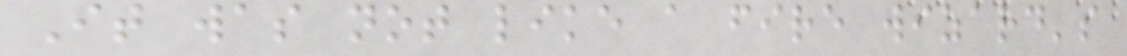It was not like a fire wizard's
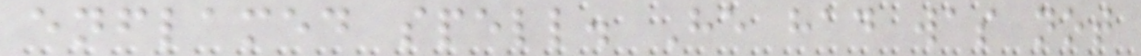enflamed spell. He had was not
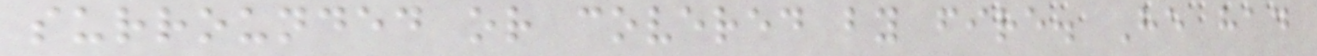surrounded or covered by fire. He had
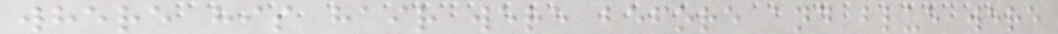where his hair were before and blue were
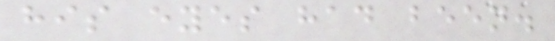his eyes had been.
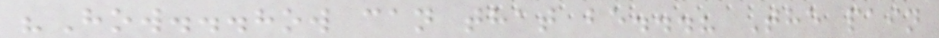"How...how can that be...? The pain
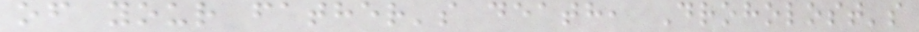of your father's death, Droholost's
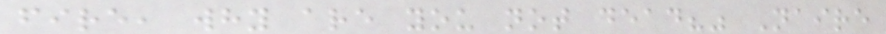fire, why are you not dead?" Naire
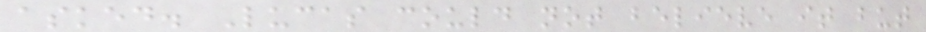asked. Lucas could not believe it but
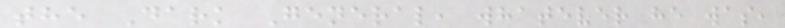the Dark General, whatever he was,
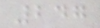247
